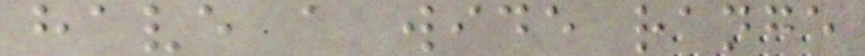have a wide range
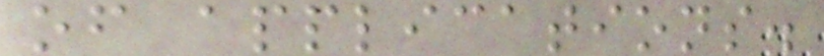of applications.
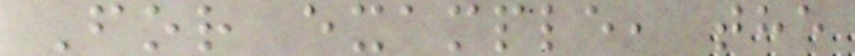For example, the
